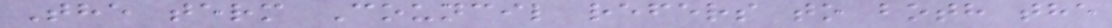The term Council refers to both the
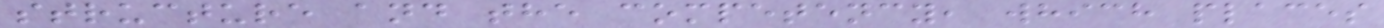structure and the competency, which places
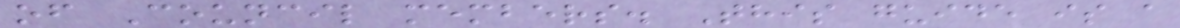of Council members. This guide is a
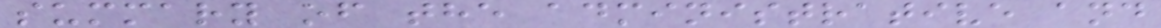summary of the administrative and
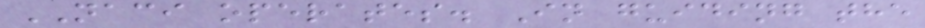NACI operates. In guiding the
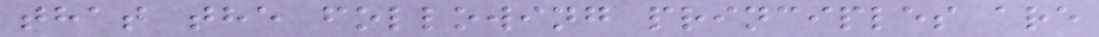that the following principles are
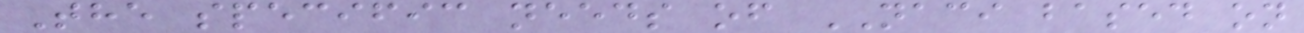The specific needs of NACI based on
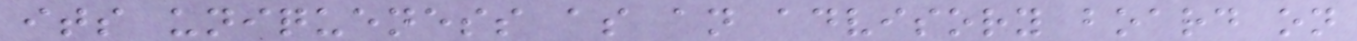its uniqueness as an advisory board on
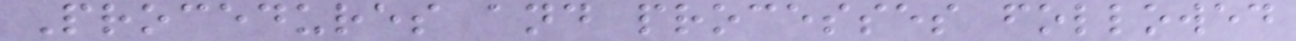Procedures and processes followed
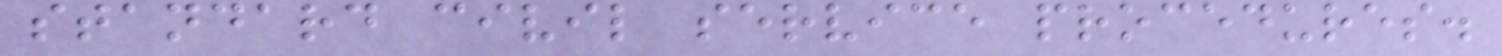standard civil service procedures.
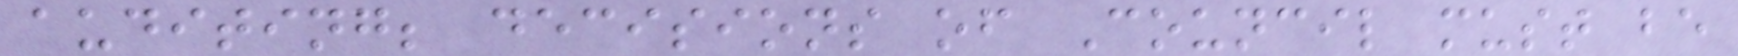auditing; decisions of Council must be
